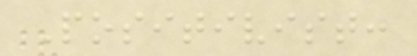Positivist:
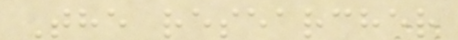The researcher
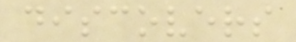discovers
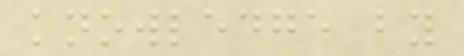knowledge by
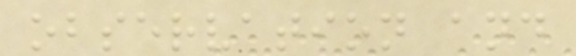observation and
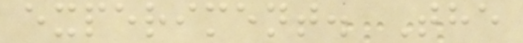experiment. The
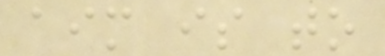aim is to
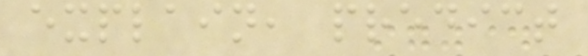explain, predict
